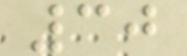30
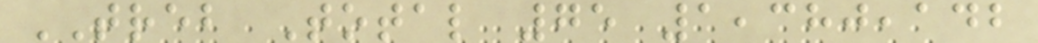TREB Total 75 1,380,142
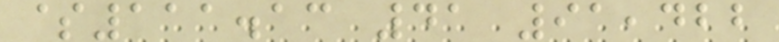$111.13 41 91,422
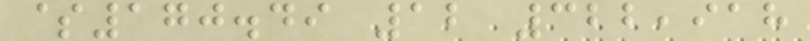$170.49 12 322,918
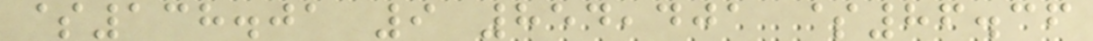$138.01 9 854,401 $86.36
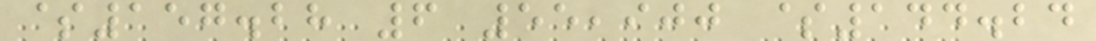$157.28 6 55,900 $144.24
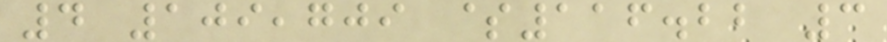4 109,709 $116.22 3
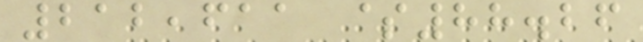212,611 $88.26
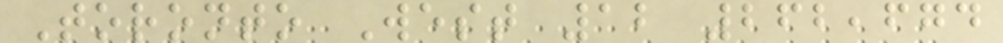Toronto West 12 262,674
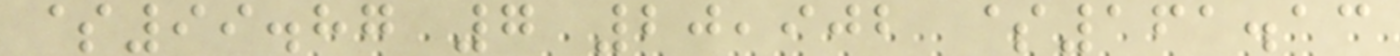$99.87 7 20,902 $161.13
